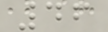46
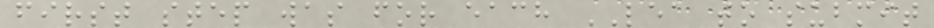first step was for each LEA to submit
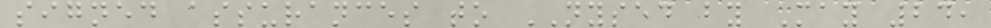signed assurances to NYSED by May 24,
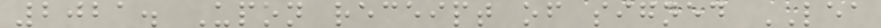2021. Upon receipt of signed LEA
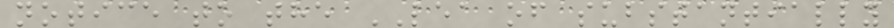notice to the LEA of substantially
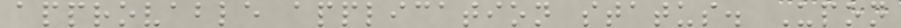approvable application status. Upon
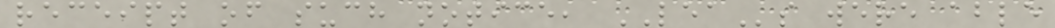receipt of such notice, LEAs were able
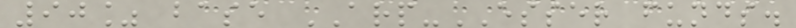90% base ARP-ESSER funds.
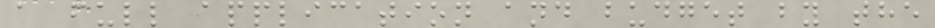a full application and budget by the
